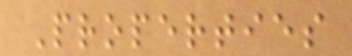Properties
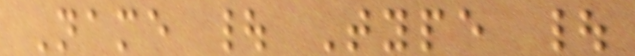Name | Type |
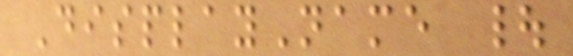DisplayName |
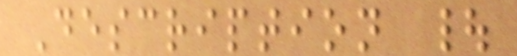Description |
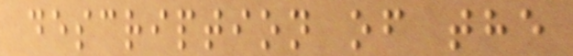description of the
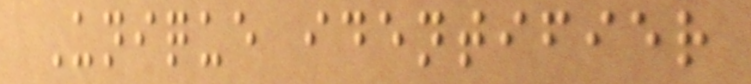Unique identifier
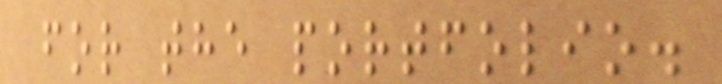for the portfolio.
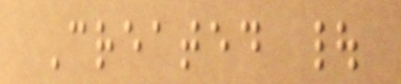Created |
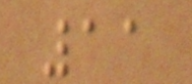11
